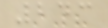243
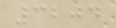3204
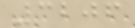3206
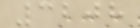3208
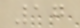17
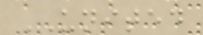UNITED
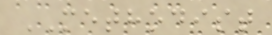METHODIST
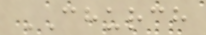CHURCH
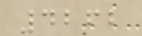4262
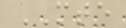MTE
